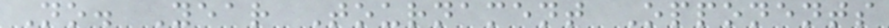No. Year Tournament Opponents
